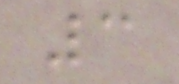3
